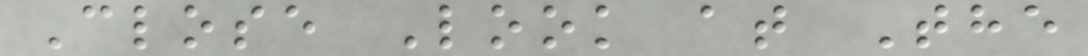Close Look at The
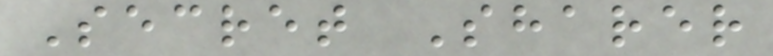Secret Sharer
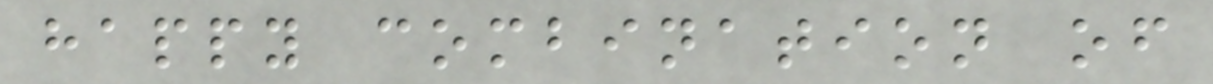happy combination of
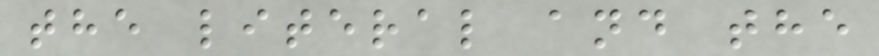the literal and the
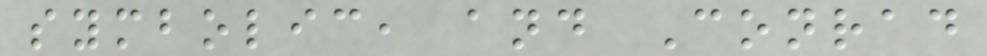symbolic, and Conrad
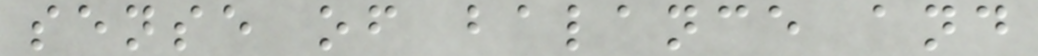sense of balance and
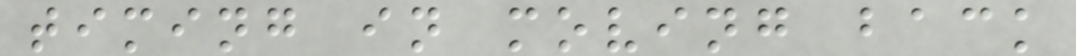timing in moving back
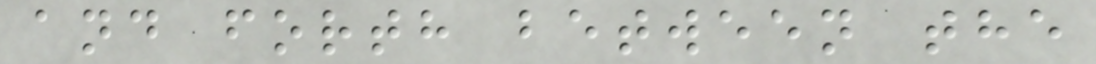and forth between the
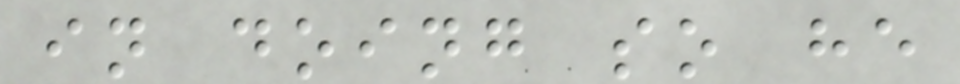in doing so he
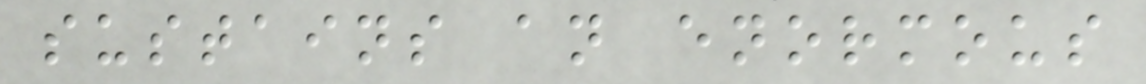sustains an enormous
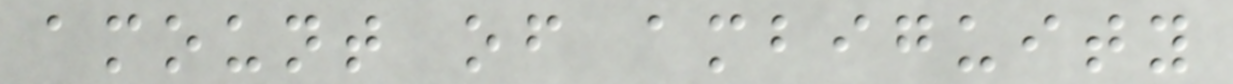amount of ambiguity
